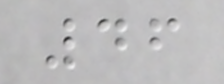46
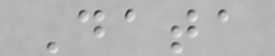Data
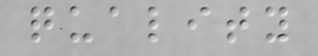quality
